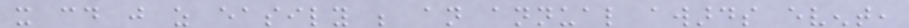it could just as easily be an annual awards event,
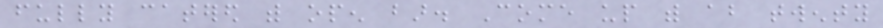fully catered with open bar. Come up with about twenty
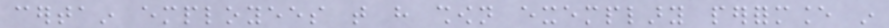certain employees that have shown exemplary performance in
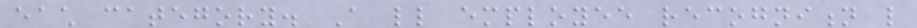each category. A little employee recognition like
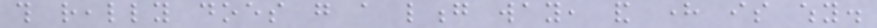this really does go a long way, and here is why.
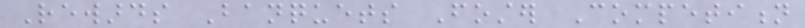Rewards Banquets Foster Competition
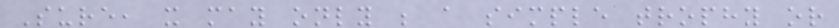Sure, it may only be a simple trophy or
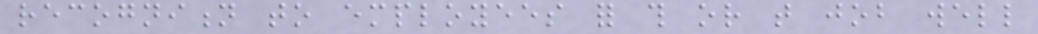recognition to employees for this or that job well
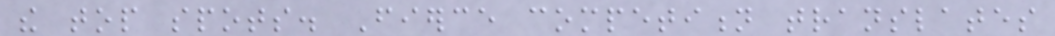the top spots. Fierce competition translates
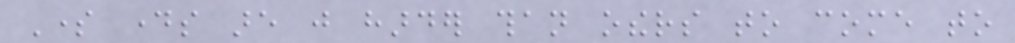Some days are just harder than others to come to
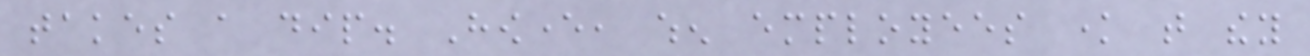takes a dip. However, when employees know that they
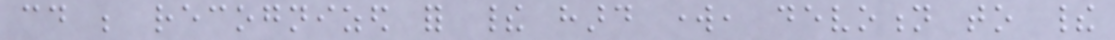could be recognized for their hard work, devotion to their
